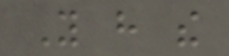You have the
